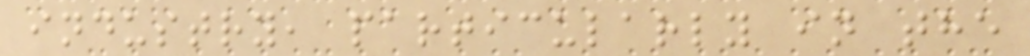industry, particularly in the
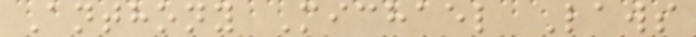Anthony Michael Laws
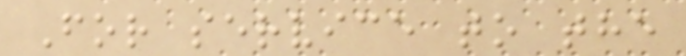For service to the
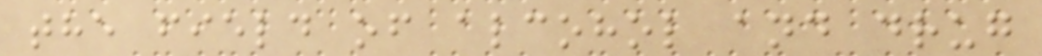the field of alcohol and drug
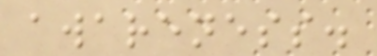awareness.
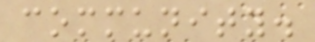community.
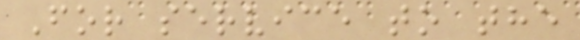For service to the
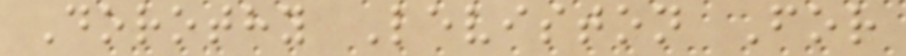Dorothy Leviston For
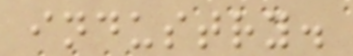industry.
